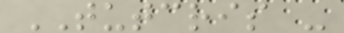TUTCRIS -
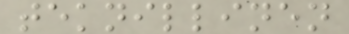teknillinen
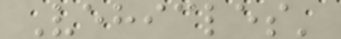Vehicles'
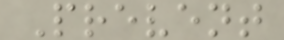Prevent
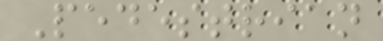Pedestrian
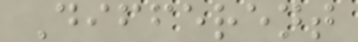Different
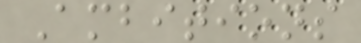Ambitions
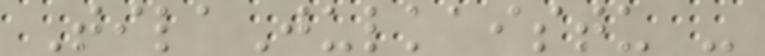TilaJulkaistu -
